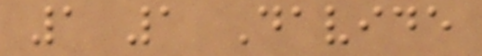1 1 Davide
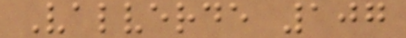Valverde 107
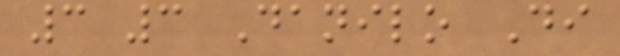3 3 Danilo Di
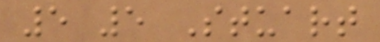5 5 Stuart
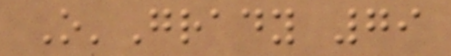O'Grady 79
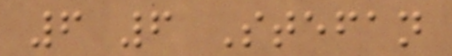6 6 Stefan
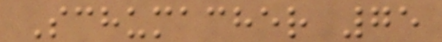Schumacher 75
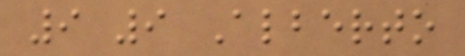9 9 Alberto
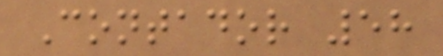Contador 58
